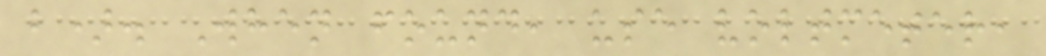b). When found, use voltmeter,
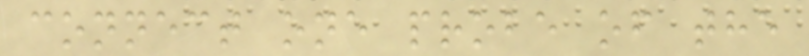connect one probe of the
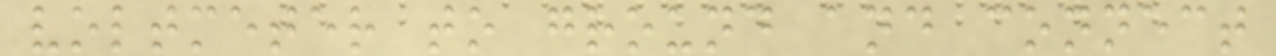voltmeter to ground and connect
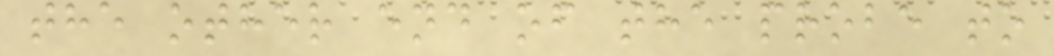the other end of the probe to
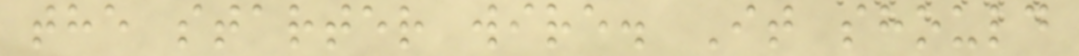the starter wire. It should
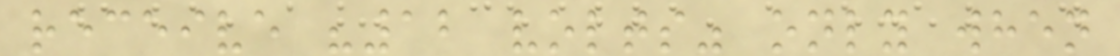receive "12 volts" only when
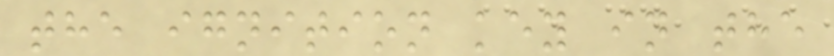the ignition key in the
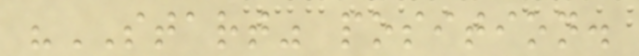"START" position.
